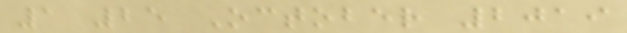1 25 October 2019
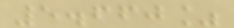5.660%
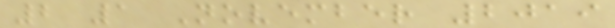2 1 November 2019
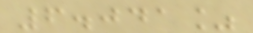6.041%
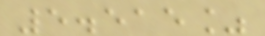5.515%
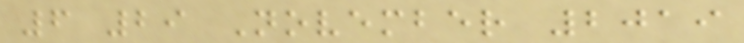6 29 November 2019
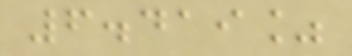6.419%
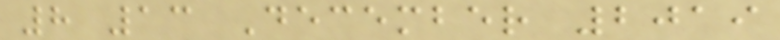8 13 December 2019
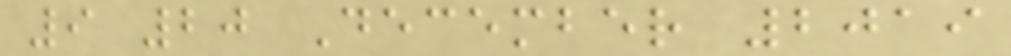9 20 December 2019
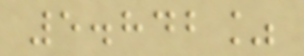5.842%
